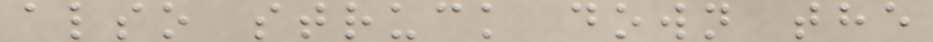also struck down the
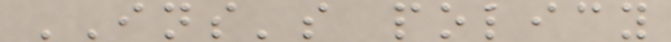INS's policy
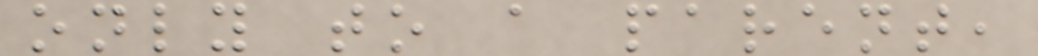only to a parent,
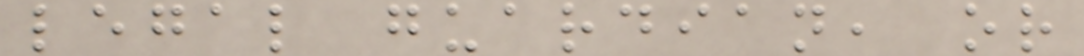legal guardian, or
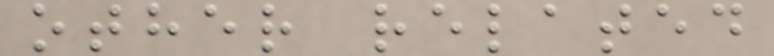other related
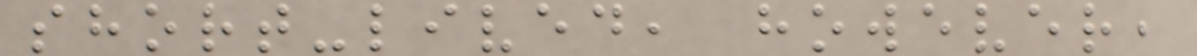short-lived, however,
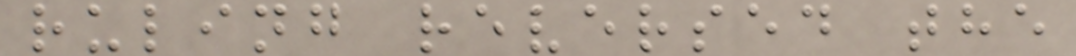ruling reversed the
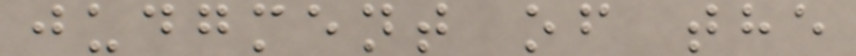judgment of the
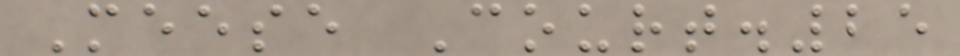Meese Court.25
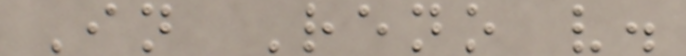In Reno v.
